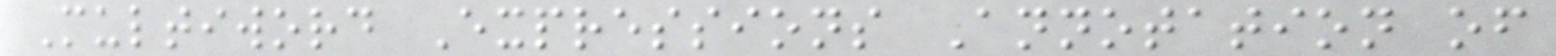Multiword Expressions Annotation of
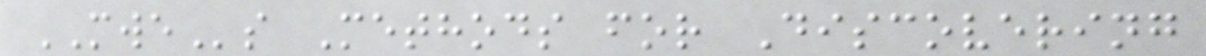MWEs Methods for Discovering
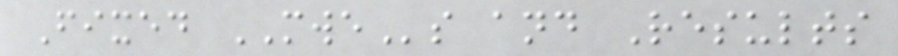Fixed MWEs and Results
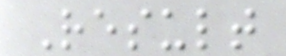Result
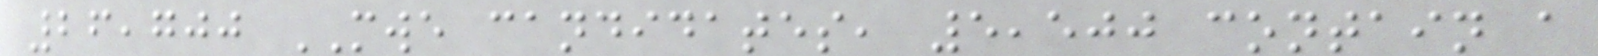26,700 MWE candidates, 5,500 contain a
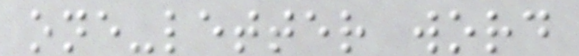one-letter word
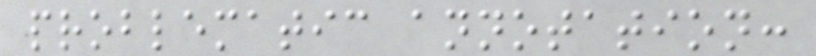problematic annotation:
